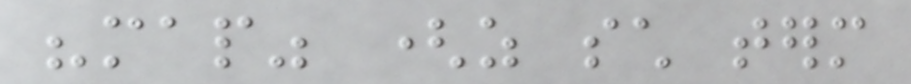"map" (as such term
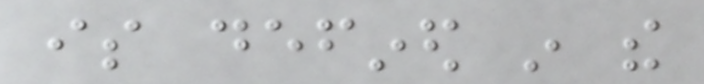is defined in the
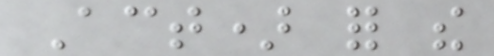Act) for the
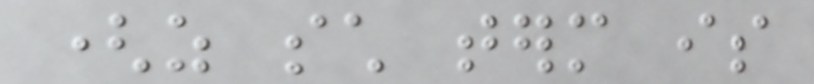(as such term is
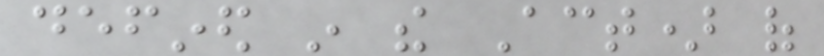defined in the Act) of
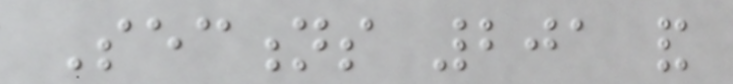Sections 201 and
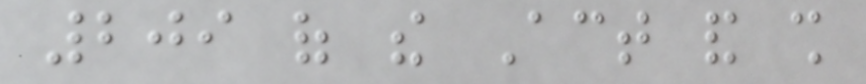209 of the Act and shall
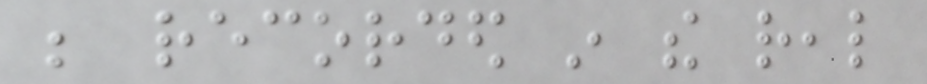be recorded in the real
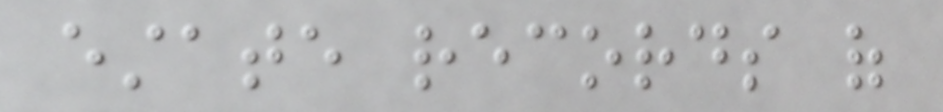estate records of
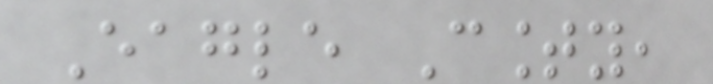Eagle County,
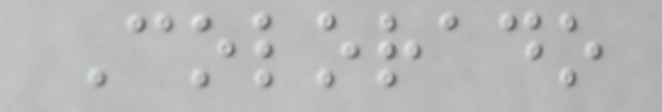Colorado
